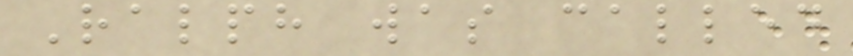Ralph was called
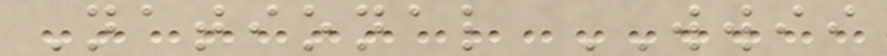National WWII
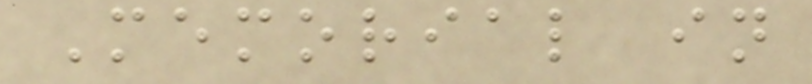Memorial in
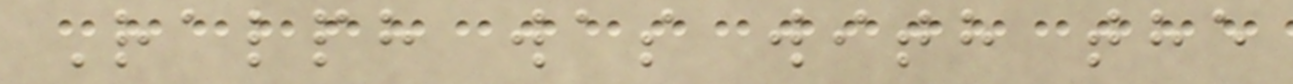Ralph was with the
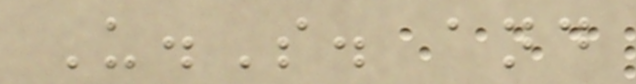U.S. and
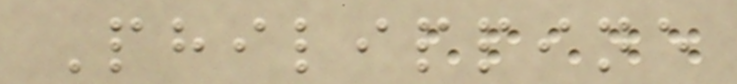Philippine
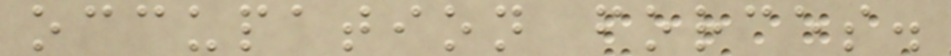occupation forces.
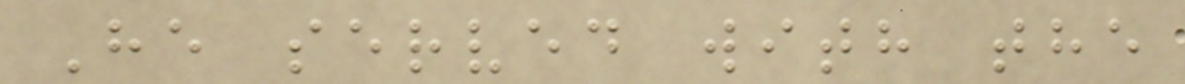He served with the
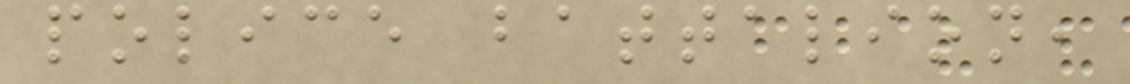police battalion,
